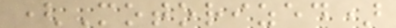(Motorized)
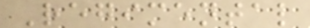Regimental
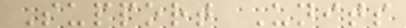Support Units
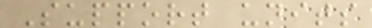Support units
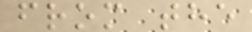from the
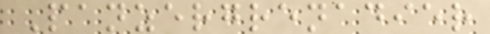Panzergrenadier
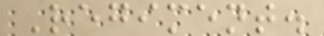Regiment.
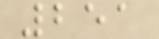251
